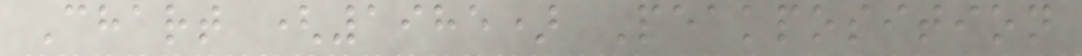Chart (1985) Peakposition
